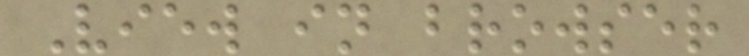View in browser
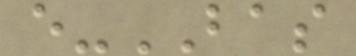e-BAS
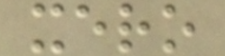xero
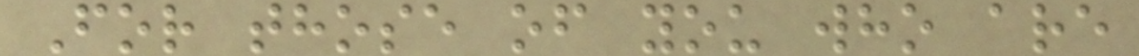For those of you who are
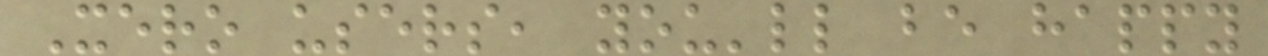Xero users, you'll be happy
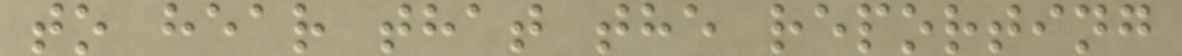to hear that the reporting
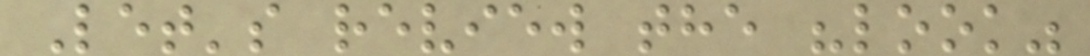Let's review the "look"
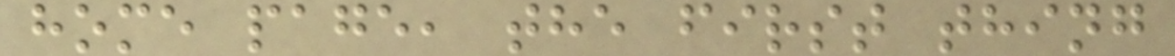home page, the first thing
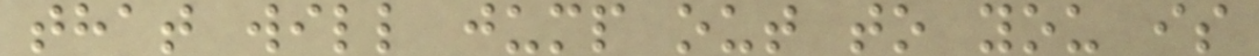that will jump out to you is
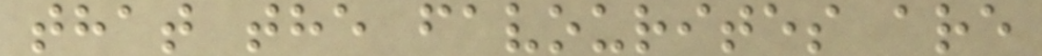that the favourites are
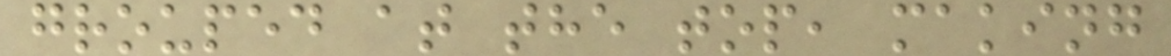grouped at the top, making
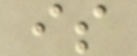is
